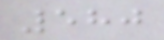580
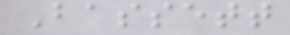Bassett
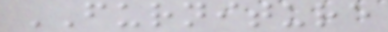FURNITURE
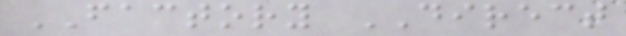FACTORY DIRECT
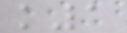k1
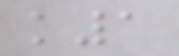k1
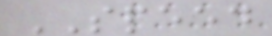SPEED
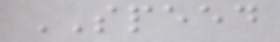SPEED
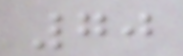70
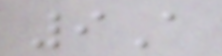9A
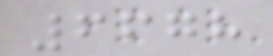6678
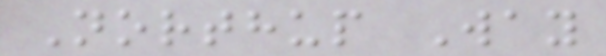Northup Way
